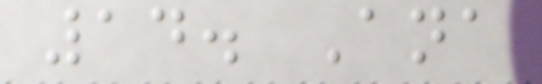14. Ana
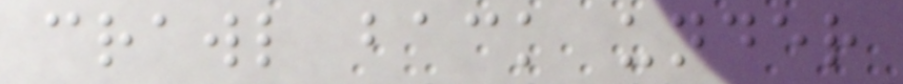crawl back under
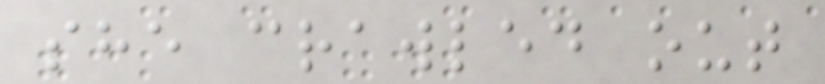she crawled out
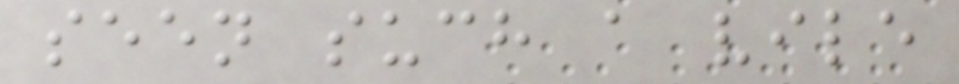seen such a vile
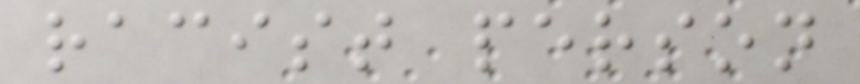racist person
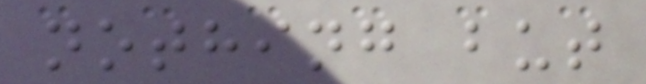nothing but
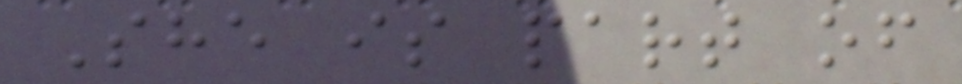She is part of
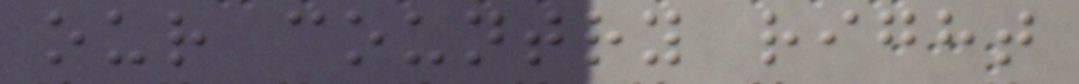our country right
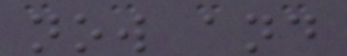now and
